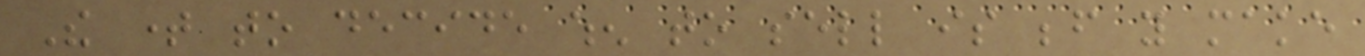The time to decide when to sell is before you make
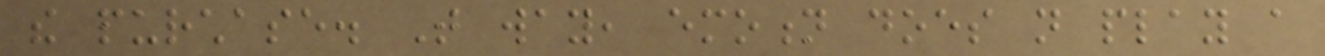the purchase. That way, emotion does not play a
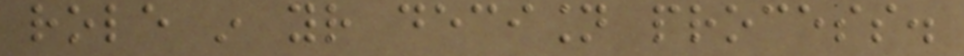role in your decision process.
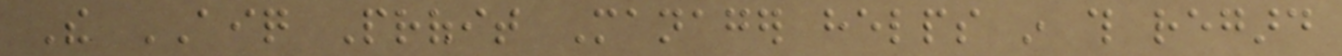The AIQ Profit Manager helps in this regard
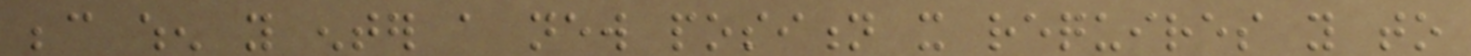because when you enter a new position it requires you to
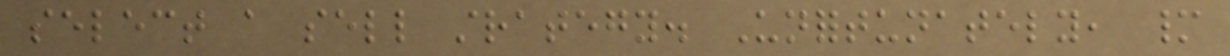select a sell strategy. Unfortunately, many
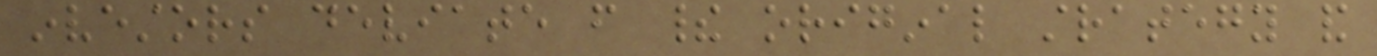investors deviate from their original strategy and
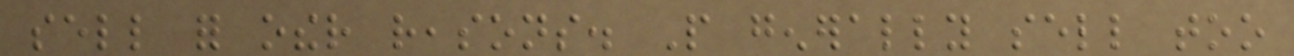sell for other reasons. People generally sell too
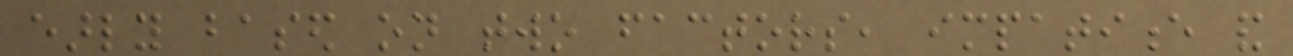early based on two factors, impatience and
